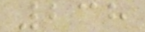238
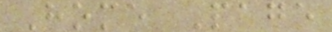Home Page
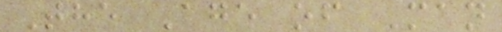The Age of Man
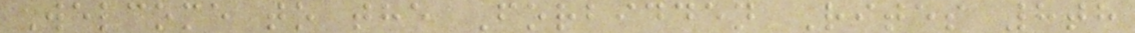Welcome to the Forbidden Rites 8th
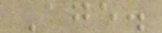Age.
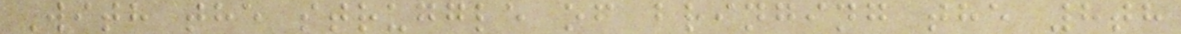With the struggle of bringing the 8th
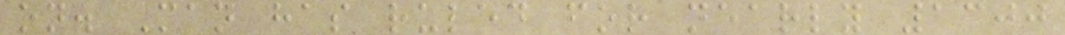on. Man has ruled for nearly 1300
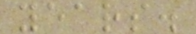years.
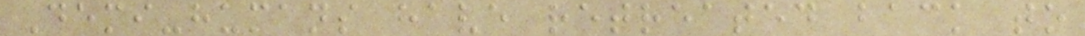Demi-humans have retreated back to
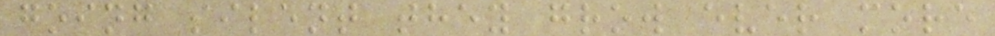going silent they grow ever more
